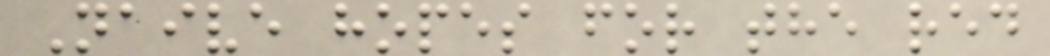Naive hopes for the red
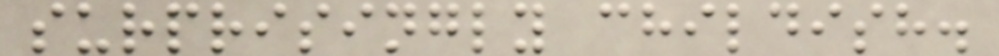surprisingly childish.
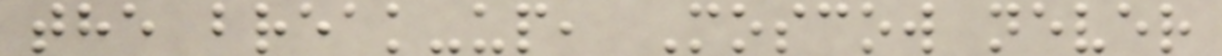the break-up, Moscow never
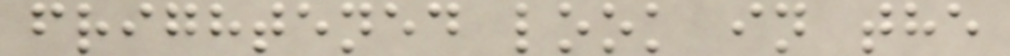frightened look in the
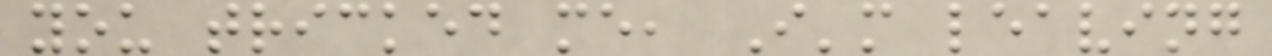you tricked me, I'm leaving
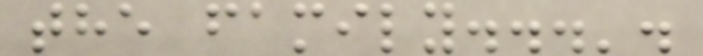the family...'.
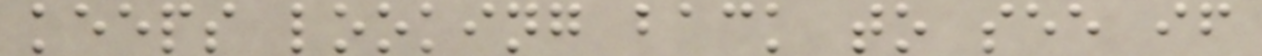keeps looking back to see if
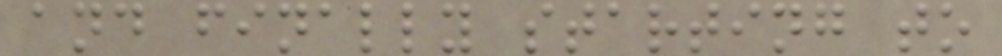and finally starting to
